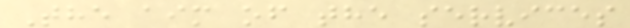The aim of the services
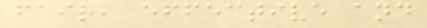fair, effective and
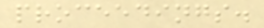proceedings.
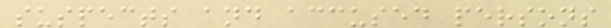suspects and accused persons
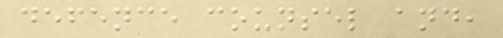defence counsel and,
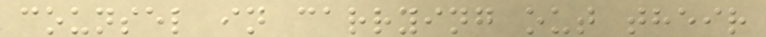counsel in carrying out their
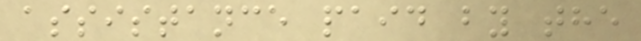assistance paid by the
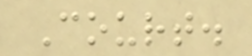Court.
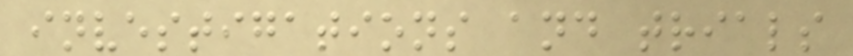investigations and trials
